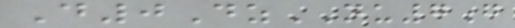D0DzNU7g
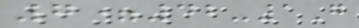7=42-1G
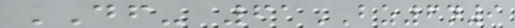DF- 61BZ6n9
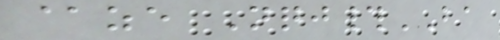@ze Nqj#BA
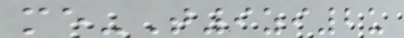me-T9zi2u
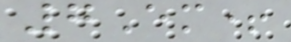7Em+
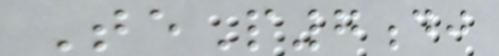TeP7dj
